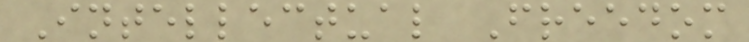Intellectual Freedom
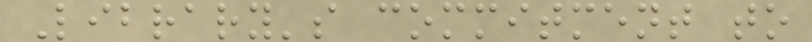Library's commitment to
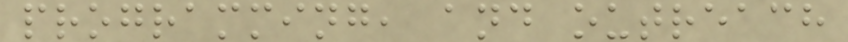programming, and outreach
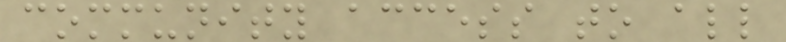community access to all
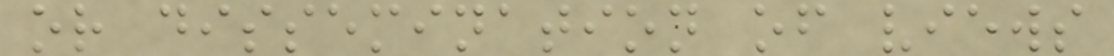or dissemination of views
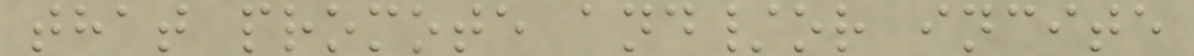that promote and/or incite
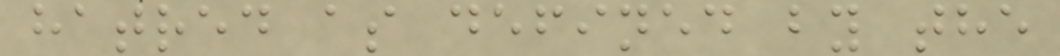hatred as defined by the
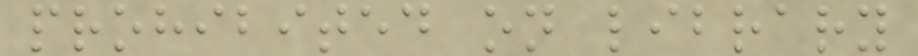prohibited on library
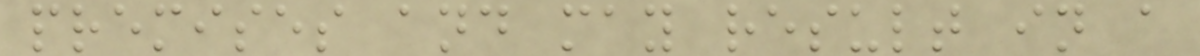premises and may result in a
